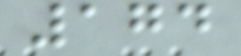174
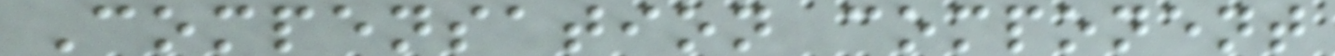Compensation component
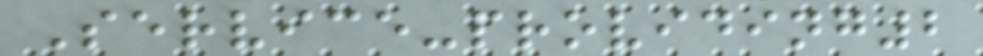Service-providing2
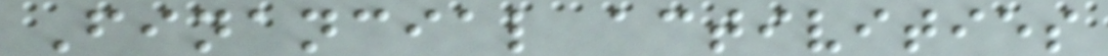Financial activities
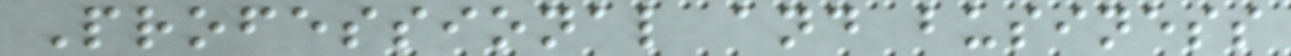Professional and business
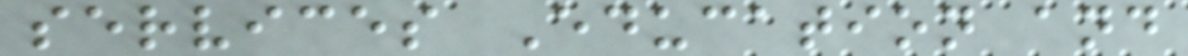services Education and
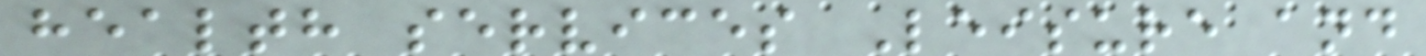health services Leisure and
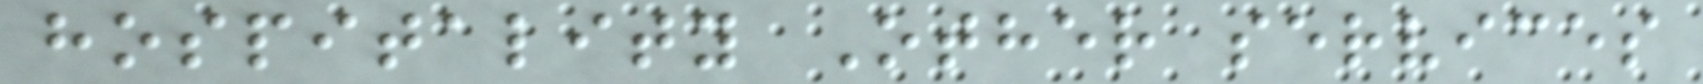hospitality Other services
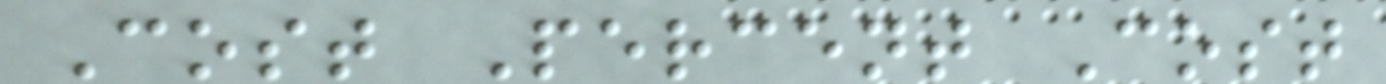Cost Percent Cost
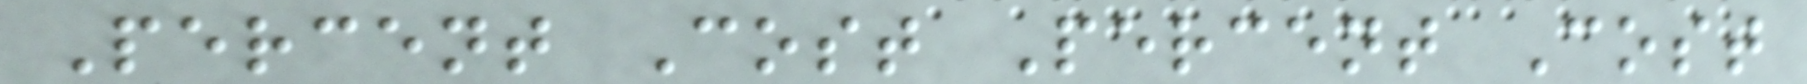Percent Cost Percent Cost
